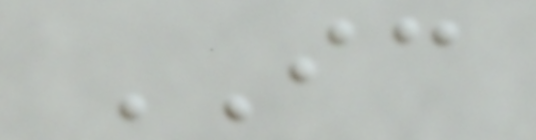IC
